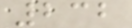232
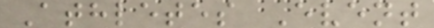Athletes Event
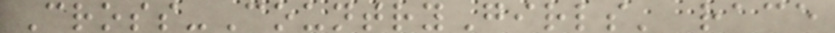Cross-CountryGirls' race
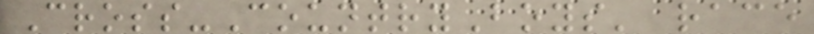Cross-CountryBoys' race
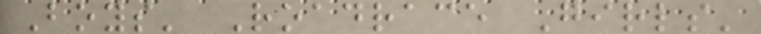Boys' Roadrace Girls'
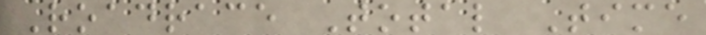Roadrace Total Time
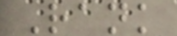Rank
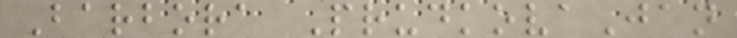Barbora PrudkovaJan
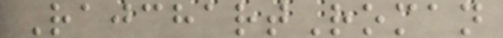RajchartRoman
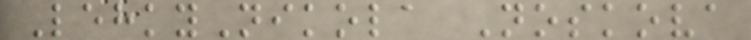LehkyNikola Noskova
